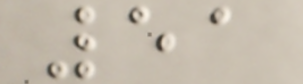51
